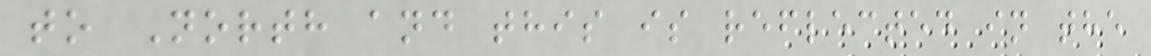to North and this is reflected in the
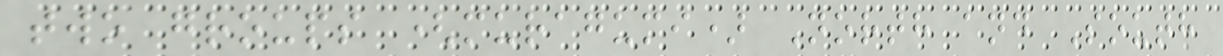two groups (muragumi) North and South
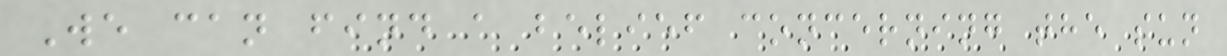We can find a belief concerning the sun
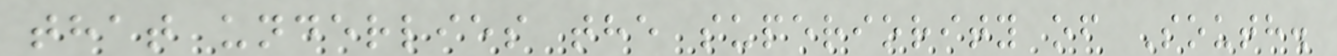that underlies the superiority of South.
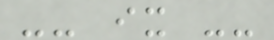-- ix --
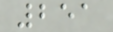251
